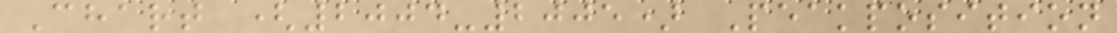Chart (2004-2005) Peakposition
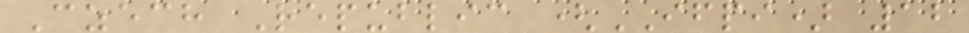Czech Republic (IFPI) 12
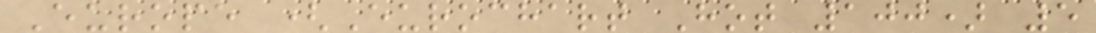Europe (Eurochart Hot 100) 5
